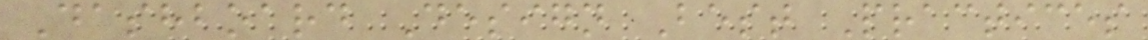Dashboard Design Best Practices
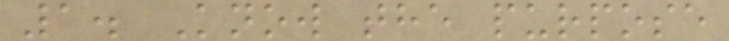1. Know the purpose
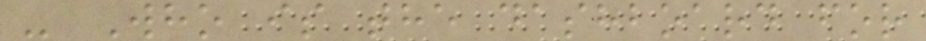- Who is the dashboard for
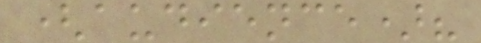(audience)?
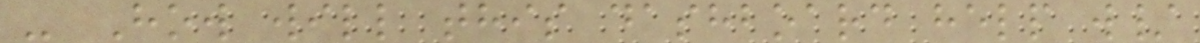- How will this dashboard help w/
